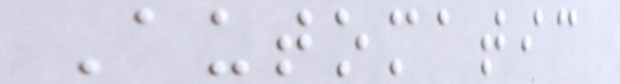Automatic
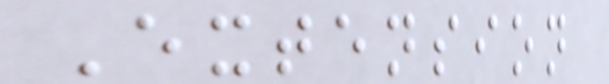Extension
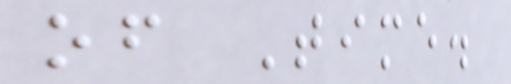of Time.
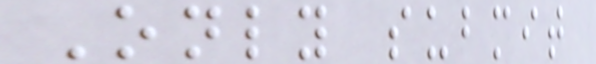Only submit
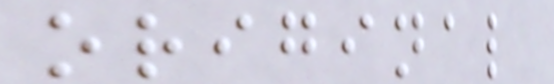original
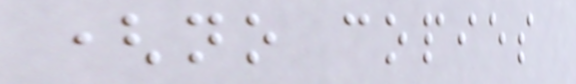(no copies
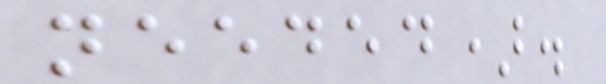needed).
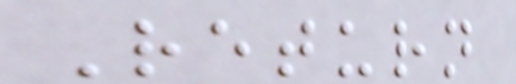Return
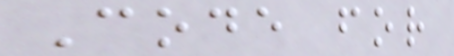Code for
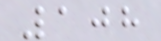108
